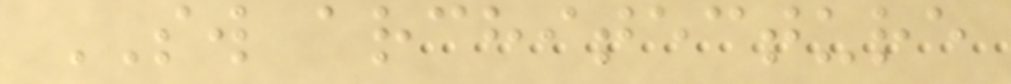SW architecture
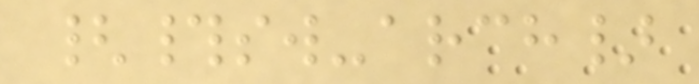{#sw-arch}
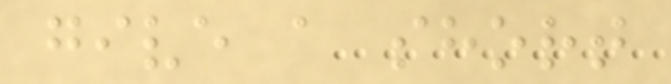give a short
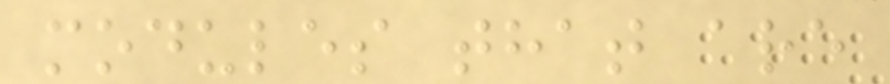modules that are
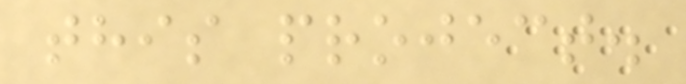this project.
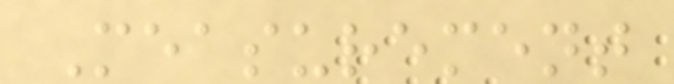Measurement
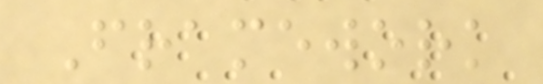Framework
